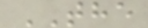THE
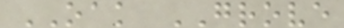OAK GROVE
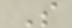S
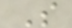S
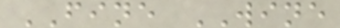FINE WINE
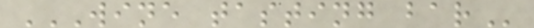WINE TASTING BAR
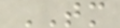TM
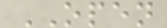OPEN
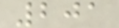201
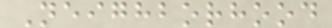Neighborhood
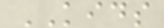KIDS
